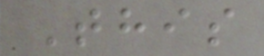This
